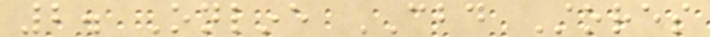2. Online CBD Stores
